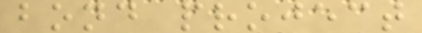bond project
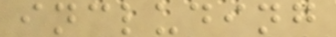including
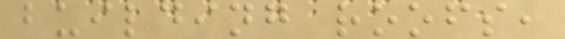building roofs,
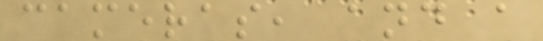cameras, and a
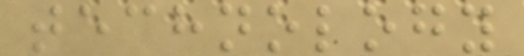technology
